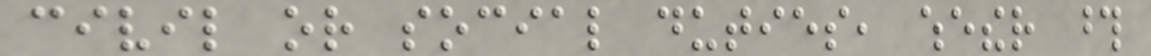civil or social duties, whether those
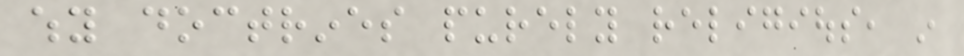why doctrines purely religious, in
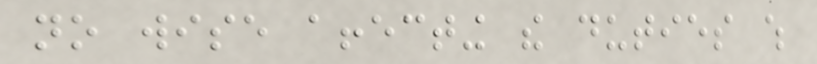no wise affecting the duties which
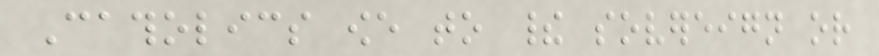Catholics owe to their sovereign or
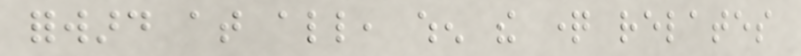forward at all, when the question relates
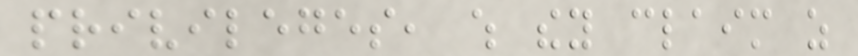privileges, which they claim as
